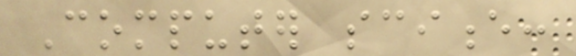Computer science:
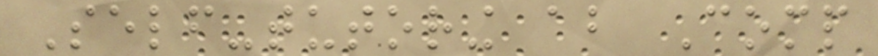Self-tutoring about Comp
